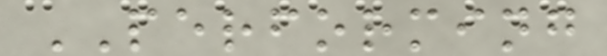PERFORMING
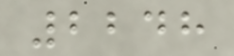2248
